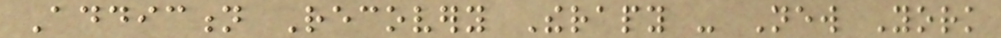Addiction Recovery Therapy - New York
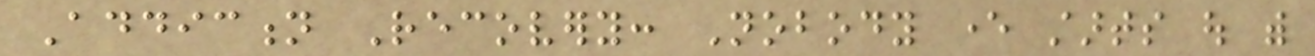Addiction Recovery: Nobody ever starts out with
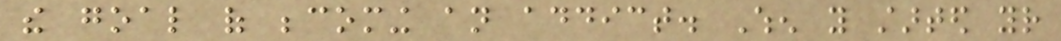the goal of becoming an addict. When you started your
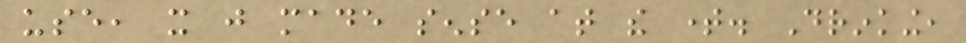use, it just made sense at the time. Drinking,
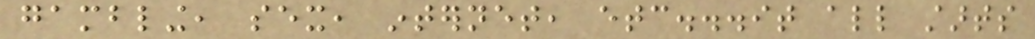gambling, sex, internet, etc...it all starts
